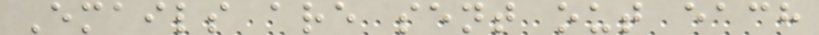Emails are sent out each
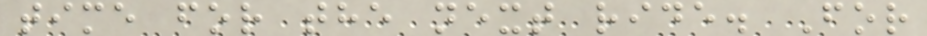time for the next ride. For
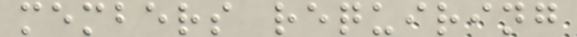members requiring
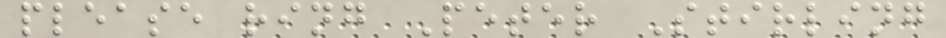please ring Peter Stirling
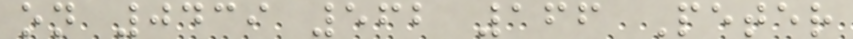on 0439 562 166 Peter
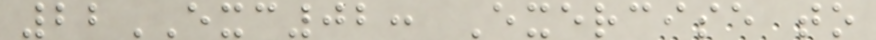22EXC02: Exercise to
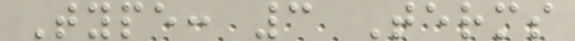Type: 3 Terms
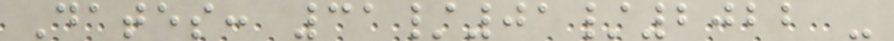Dates: 31/01/2022 -
